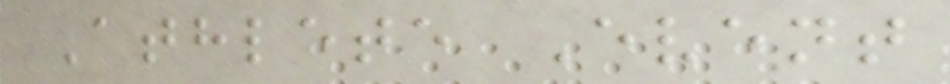Athlete Event
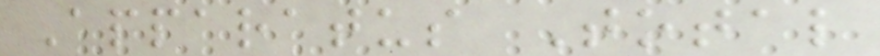Apparatus Total
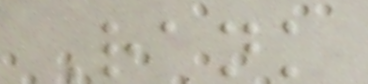Rank
